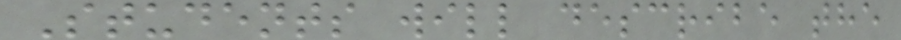Students will describe the
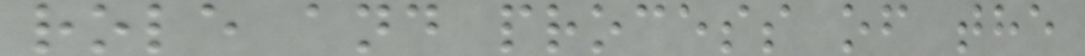role and process of the
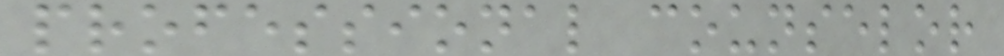professional counselor
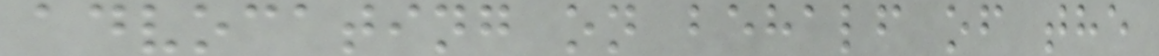advocating on behalf of the
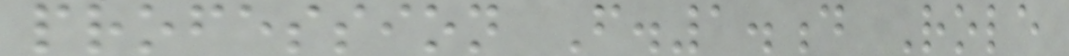profession F.1.d Role
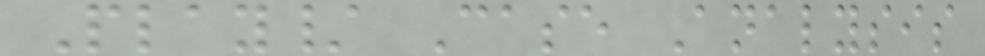Play/ Case Analysis
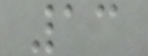13
